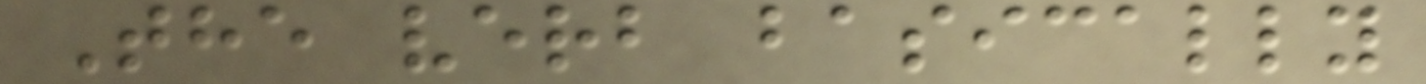The verb basically
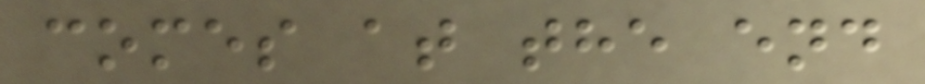comes at the end
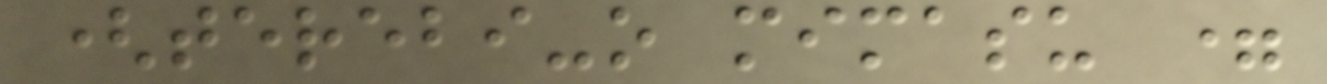(terebi-o mimasu =
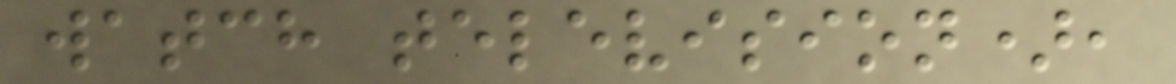watch television),
